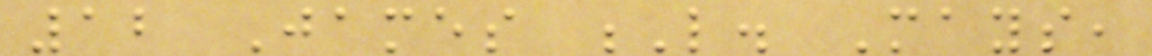12 James L. Mays,
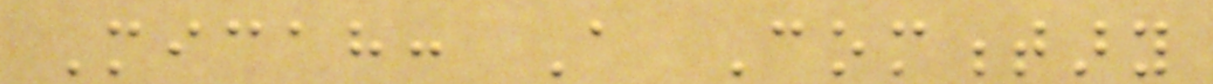Micah: A Commentary
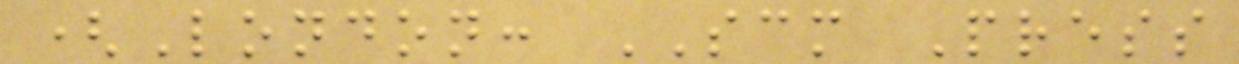(London: SCM Press
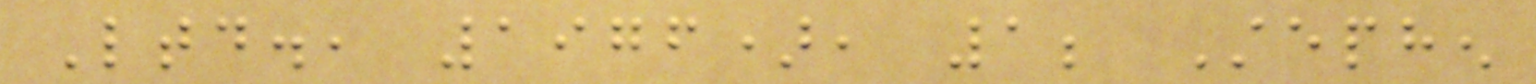Ltd., 1976), 1; Stephen
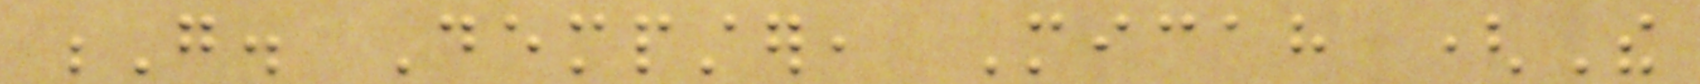G. Dempster, Micah (The
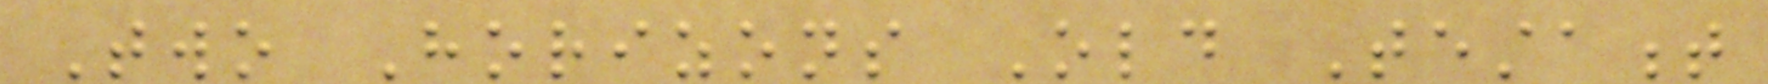Two Horizons Old Testament
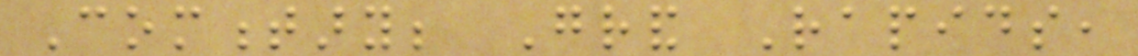Commentary; Grand Rapids,
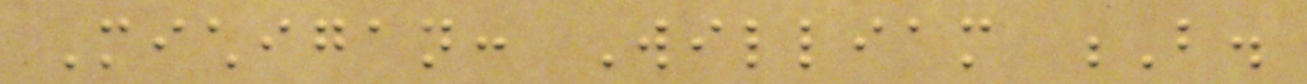Michigan: William B.
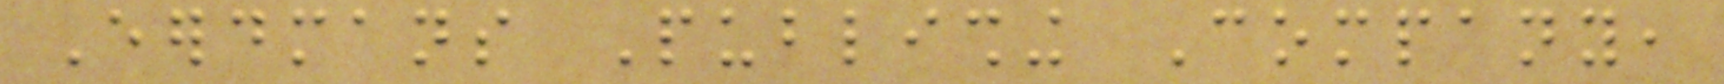Eerdmans Publishing Company,
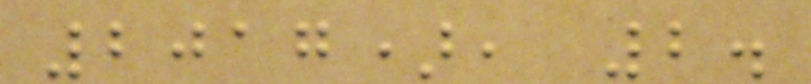2017), 2.
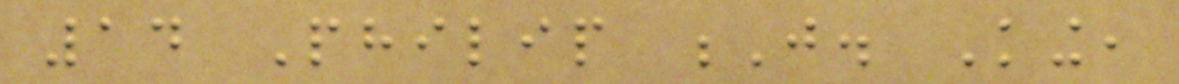14 Philip J. King,
